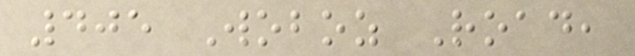405 Woboz Road,
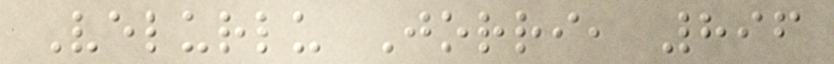Velurlu Jorri, 896
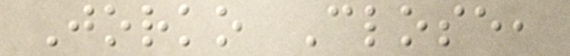Jorko Close,
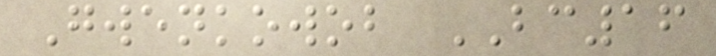Gwenkowob BC16
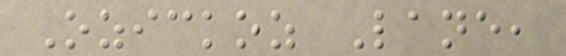Ozickoz Lane,
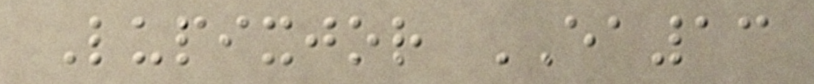Lupixjor EA13
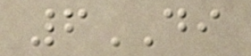6DI
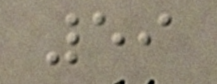59
